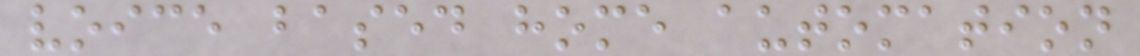voice based home automation
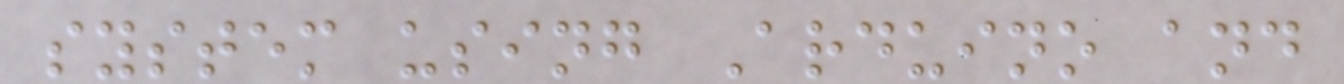system using Arduino and
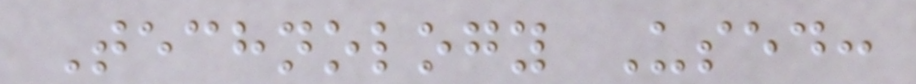Technology Used:
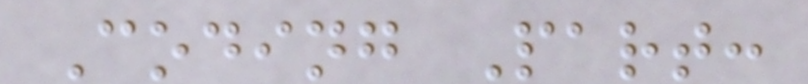Coding Part:
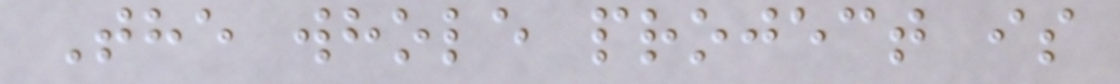The whole project is
